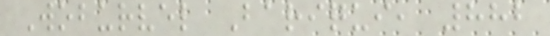Woburvel Bariqui, 882
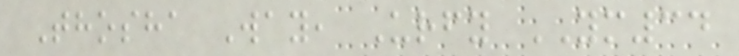Thosha Way, Urfy YM34
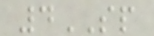4SP
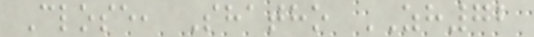Close, Shatho ZH72
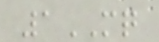1MQ
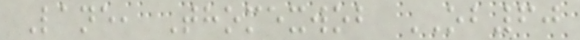Lane, Thomexwob OB60
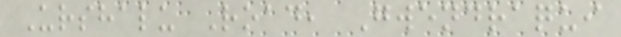Urshalu Road, Gwendraqui
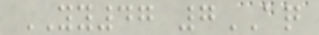YY47 7AQ
